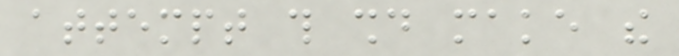attempt this should make the
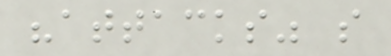"attacks" so
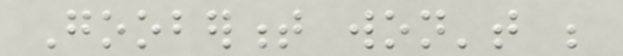Gooberment won't be
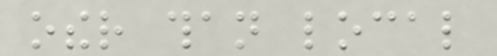other than local
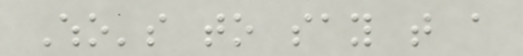Who's to say that a
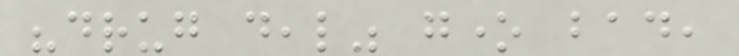"drug deal" gone bad,
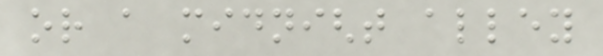or a midnight alley
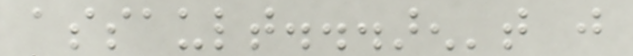assault...aren't just
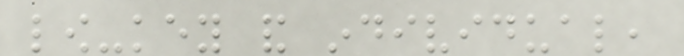low-key and individual,
